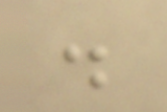.
